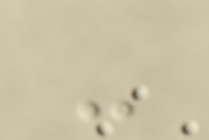-
